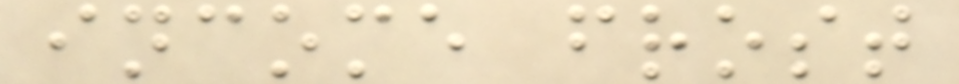income frost
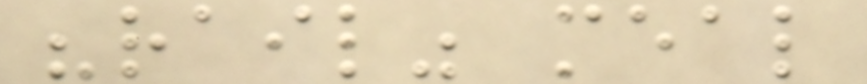"rail" meal
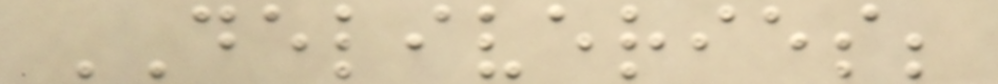DELIVERIES;
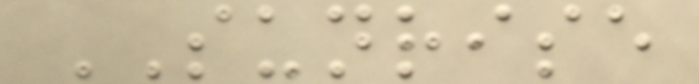SUNRISE
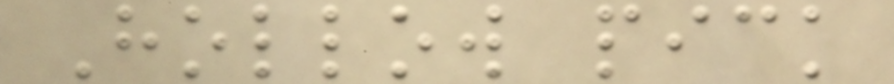Hollow pick
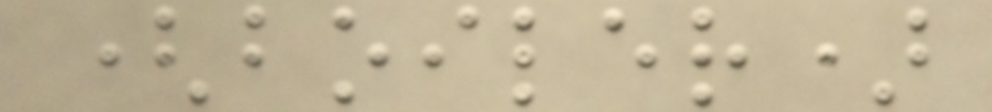(boiler)
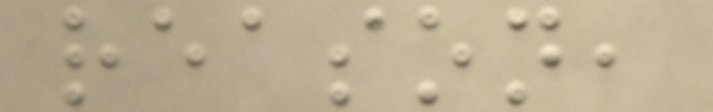reason,
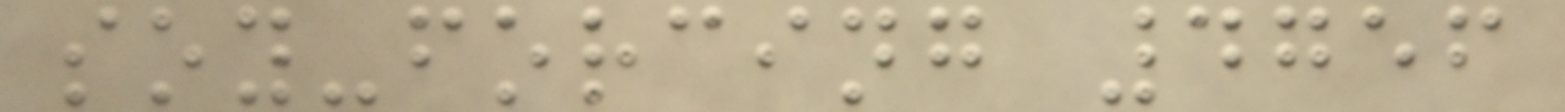soy-forcing 4756
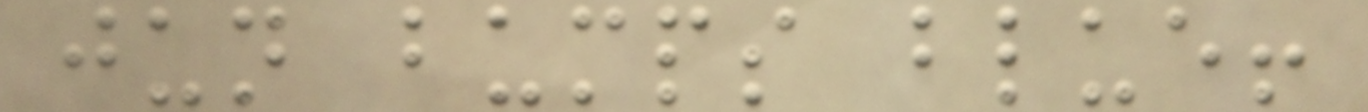jun bumps blue!
